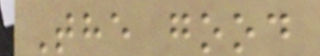The good
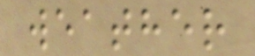weather
